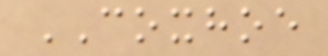COXHOE
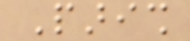Parish
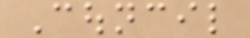Council
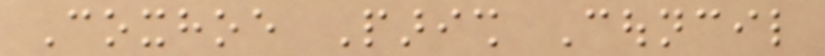Coxhoe Parish Council
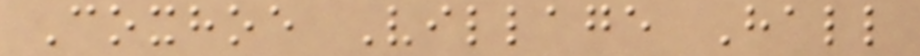Coxhoe Village Hall
